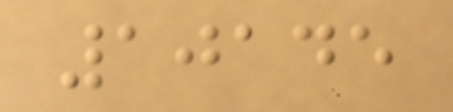10145
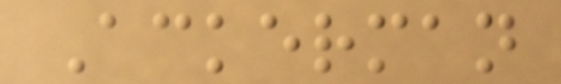Ackerman
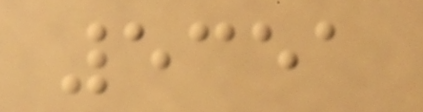5351
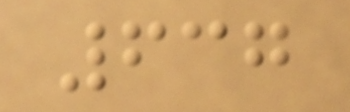637
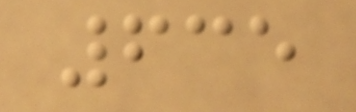635
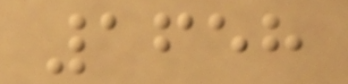1658
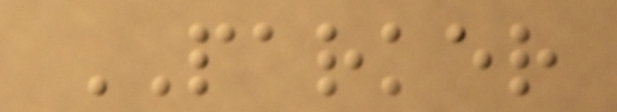PARKER
